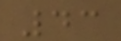43
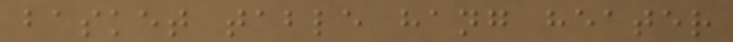basket table hang heater
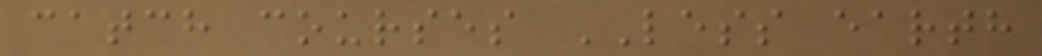catch courses LESS earth
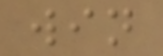win
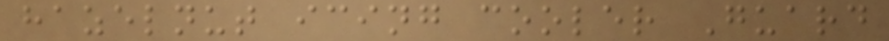hazelnut icing cooler Guard
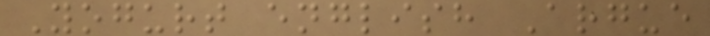Yogurt english Argue
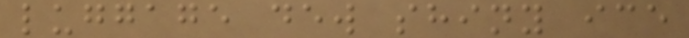luggage dew shiny ice
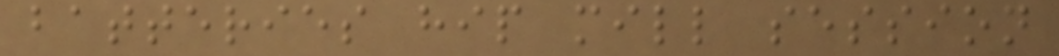batteries hip mill session
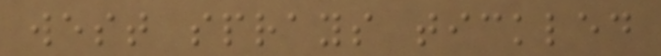west sprays tickled
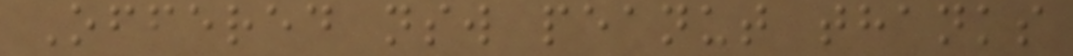Offered nsw peanut thanks
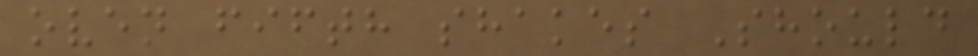oven fifth shakes Should
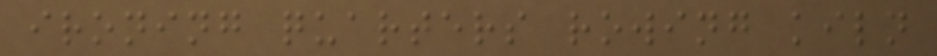ironing quarters rowing kiln
